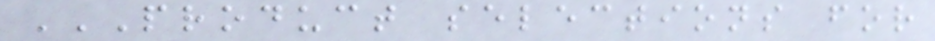PRODUCT SELECTIONS FOR
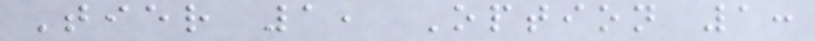Tier 1, Option 1:
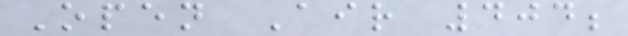Open Air 404;
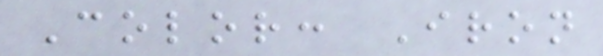Color: Iron
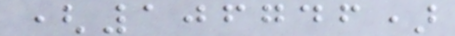(106746)
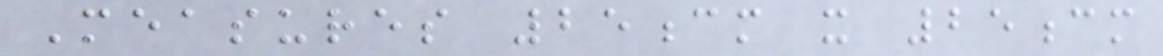Measures 25cm x 25cm
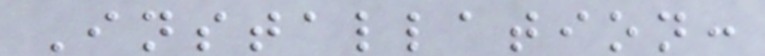Installation:
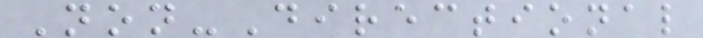Non-Directional
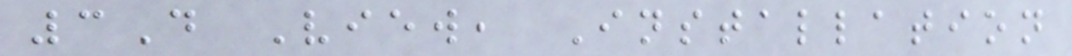3D View, Installation
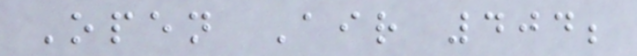Open Air 404;
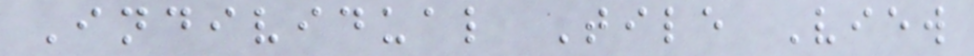Individual Tile View
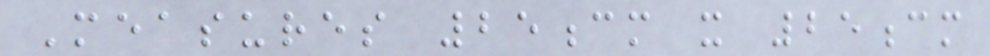Measures 25cm x 25cm
